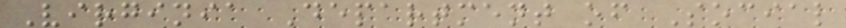Virginia Department of Social
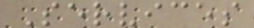Services
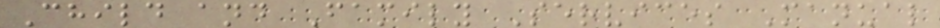Child and Family Services Manual
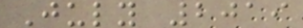July 2019
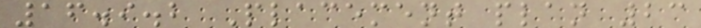16.9.2 Placement plan 23
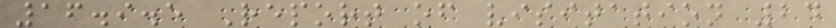16.9.5 Report of visitation 24
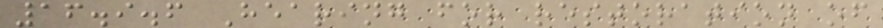16.9.6 Hearing for restoration of
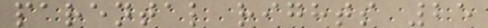parental rights 25
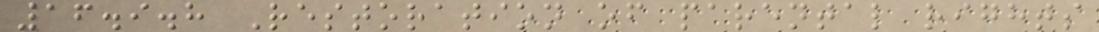16.9.8 Restoration of parental rights
